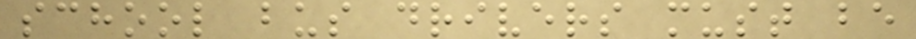school bus drivers must be
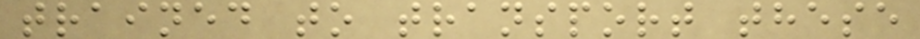trained to transport these
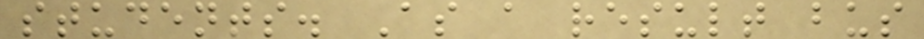students. As a result bus
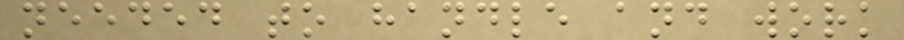needed to handle and work
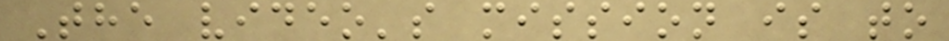The video's mission is to
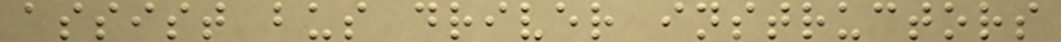assist bus driver instructors
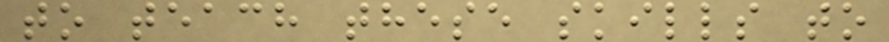to teach these skills to
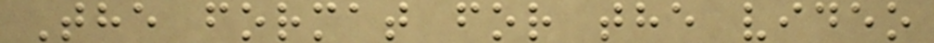The format for the video
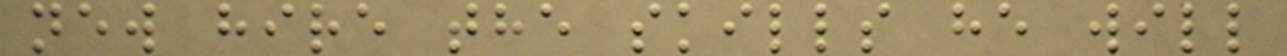new hire the skills he will
